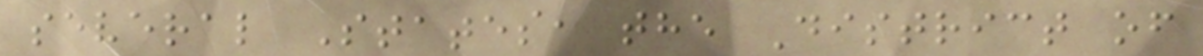several States, the District of
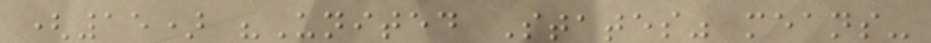(15) "United States" means-
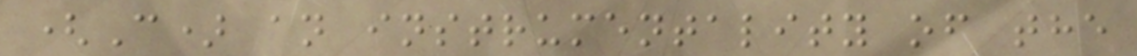(C) an instrumentality of the
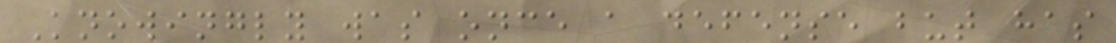Knowingly was once a defense but has
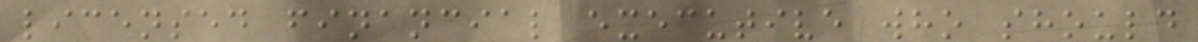licensed financial executive who should
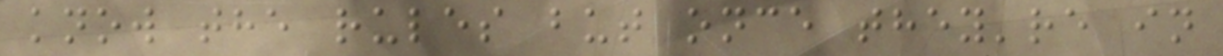know the rules but once they're in
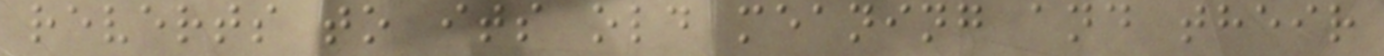reverts to its old meaning and their
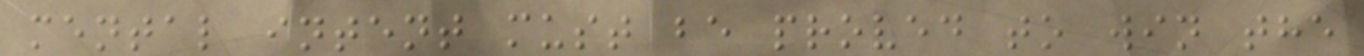mental intent must be proved to win the
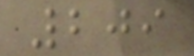209
